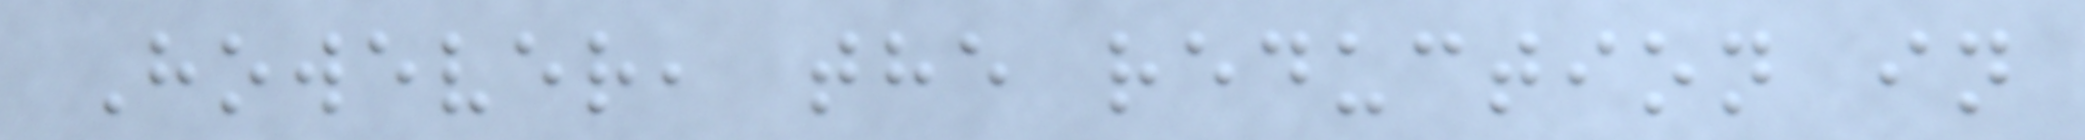However, the reduction in
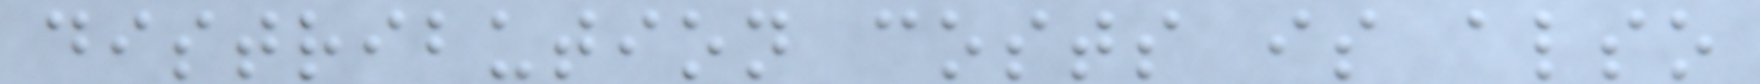distribution costs is also
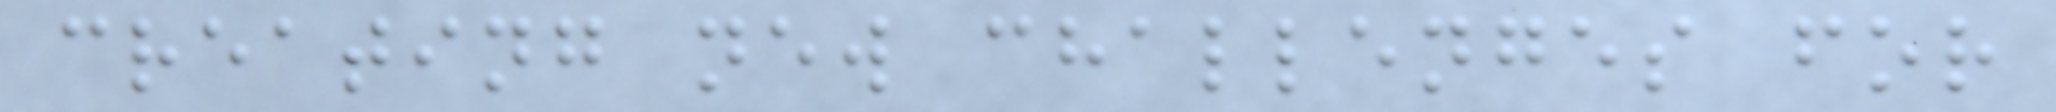creating new challenges for
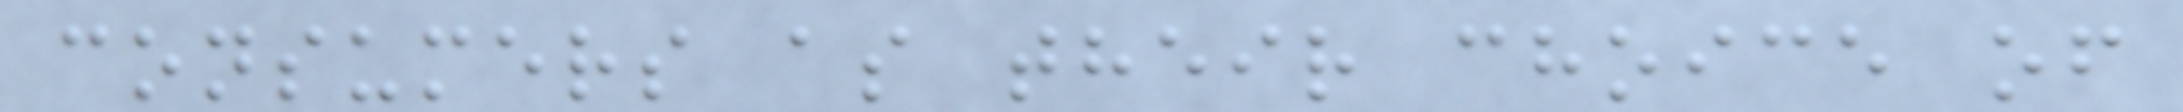consumers as their choice of
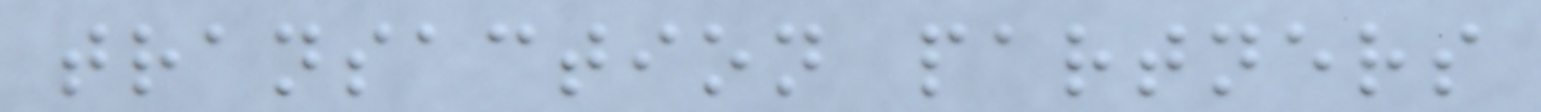transaction partners
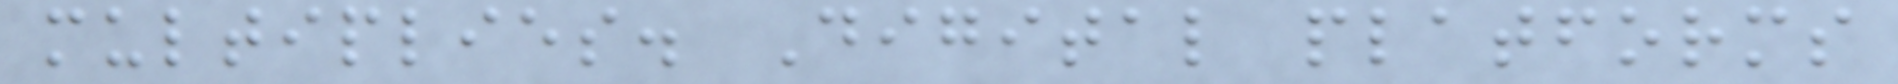multiplies. Digital platforms
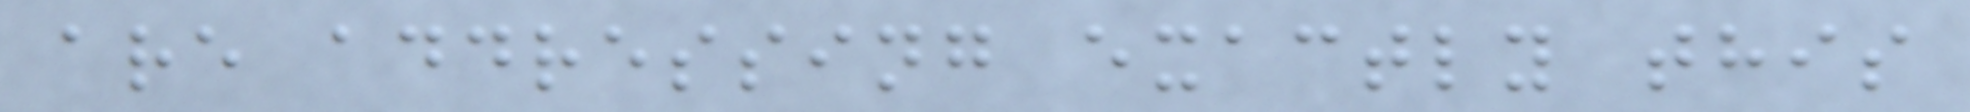are addressing exactly this
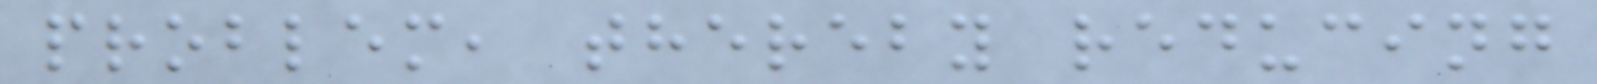problem, thereby reducing
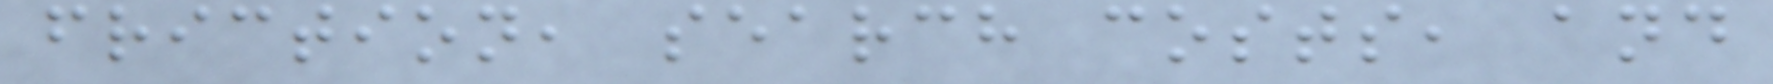friction, search costs, and
